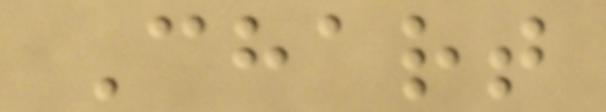Chart
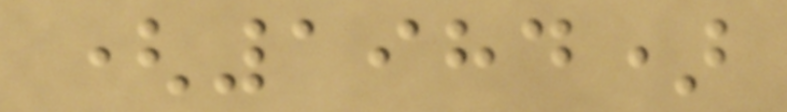(1984)
